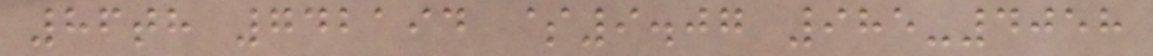86th 742194 $9.07 985-4058
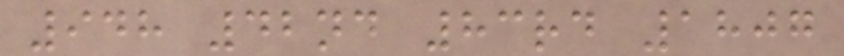948 42nd 83rd 1807
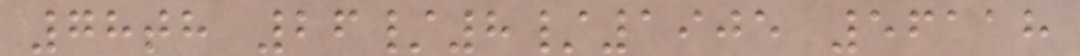78th 26/8/1905 56118
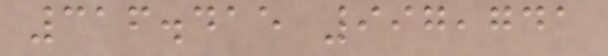316.415 997,741
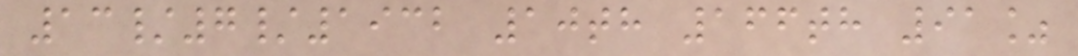13/7/1932 10th 166th 91%
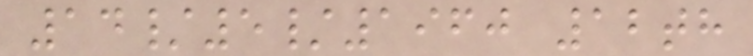14/5/1960 12th
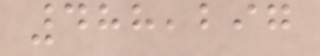488,297
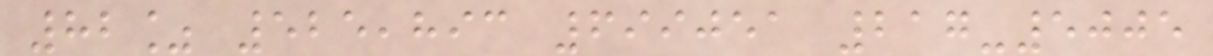82% 525,893 699051 217-5005
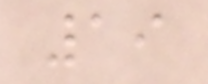19
